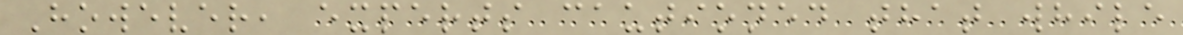However, experts cautioned that while
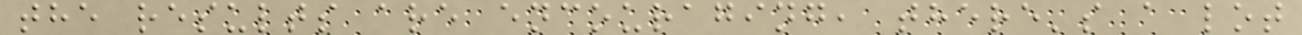the results are encouraging, there's a lot
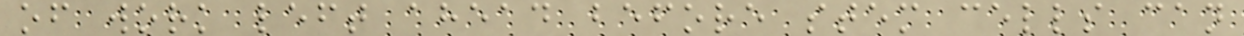of work left ahead before stem cells can
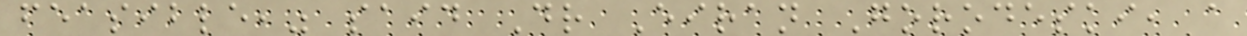feasible," said Dr Eiran Gorodeski, a
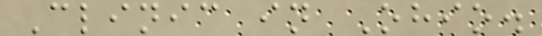Clinic in Ohio.
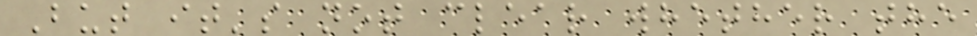But it's not clear whether the
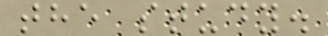the study.
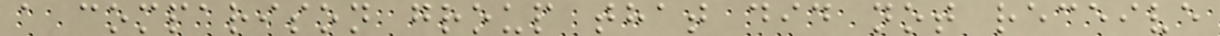a comparison group that did not receive
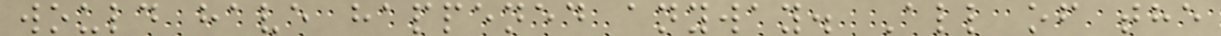would have happened anyway. All of the
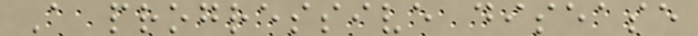A progressive disease
